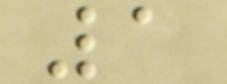1
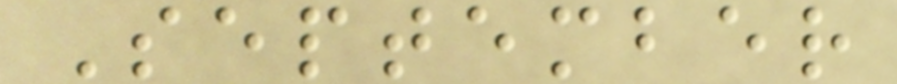September
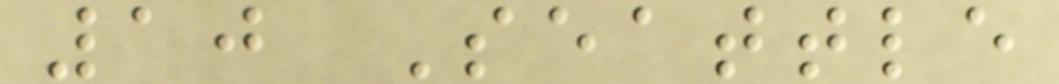10 Seattle
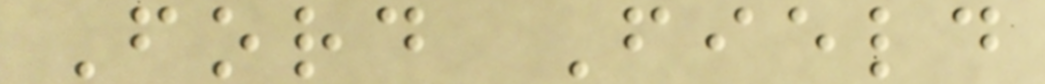Ford Field
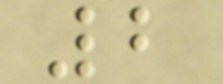2
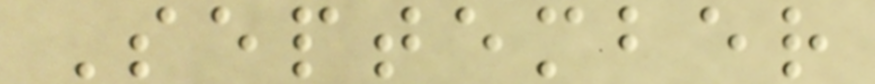September
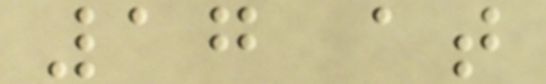17 at
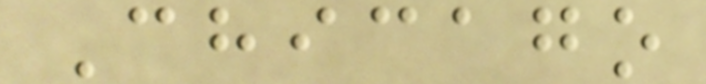Chicago
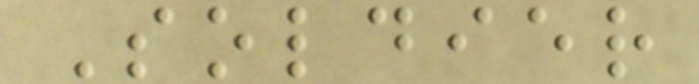Soldier
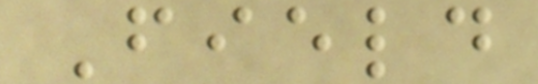Field
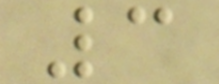3
